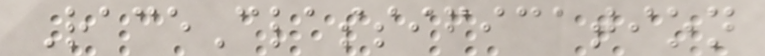RaceClassification
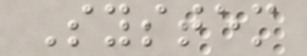System
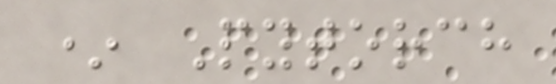* Pytorch
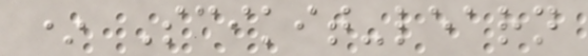* Scikit-learn
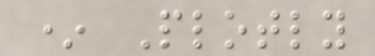* Plotly
